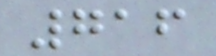716
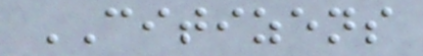CITIZENS
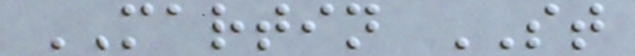MARTIN ST
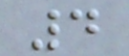4
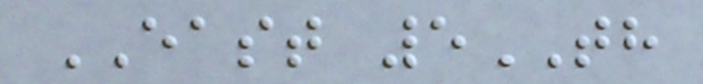EAST 5TH
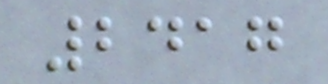2417
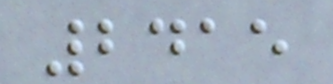2415
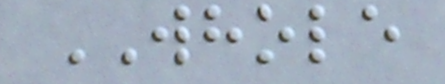WHOLE
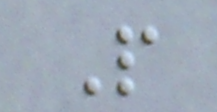P
